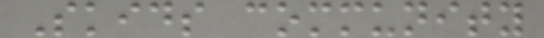Skids community
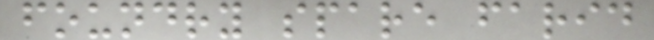foundry spare farid
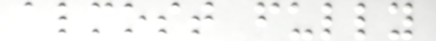almost fully
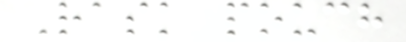Rask pouch
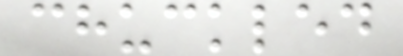chuckled
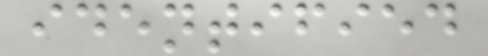identified
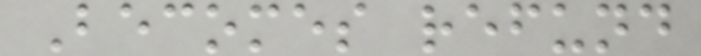Becomes refund
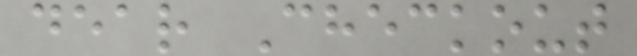dear Checkout
